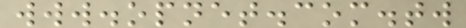www.opnet.com.tw
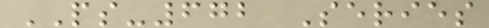PS-672 Series
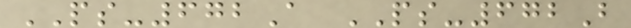PS-672A PS-672B
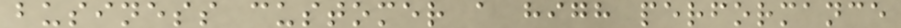business customer a high performance
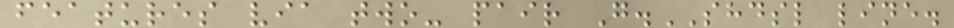features via two- pair G.SHDSL line.
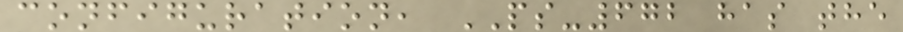configuration, PS-672 has the
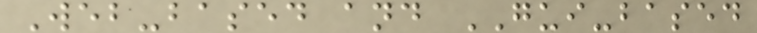Web-based and GUI-based
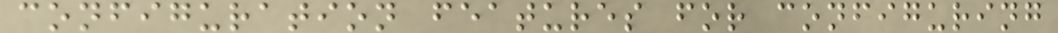configuration features for configuring
